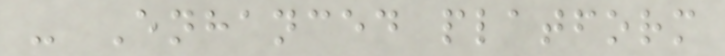- Enhanced platform
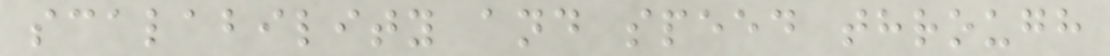scalability and speed through
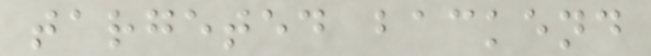targeted backend
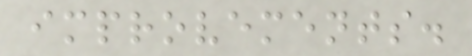improvements.
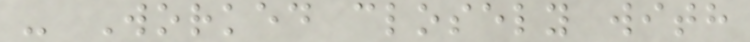- Worked closely with
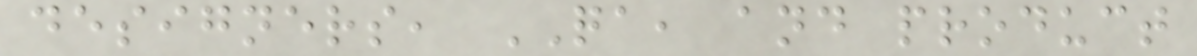designers, QA, and product
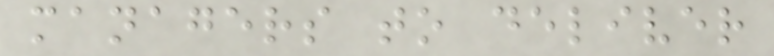managers to deliver
